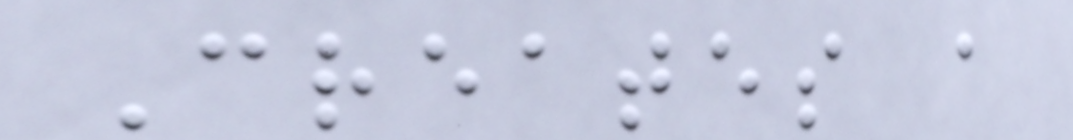Creates a
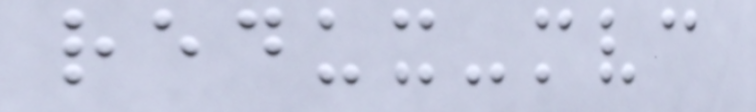redux-mvc
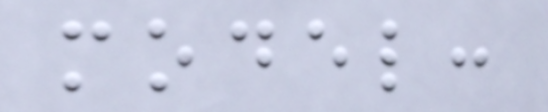model:
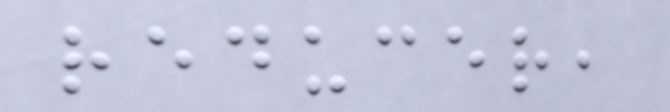reducer,
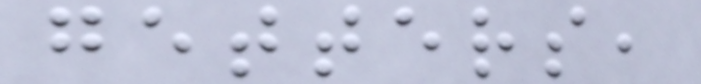getters,
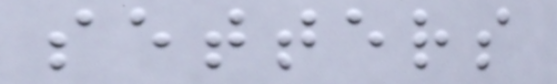setters
